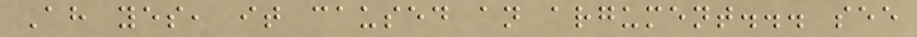Ah yes, it caused an argument... see
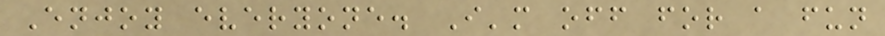Enjoy everyone. I'm off for a fun
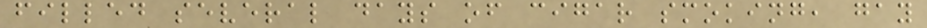filled several days of cigar smoking, gay
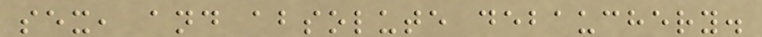sex, and absolute debauchery.
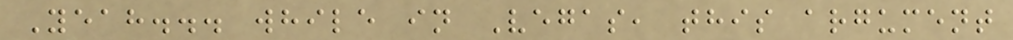Yeah... while in Vegas, this argument
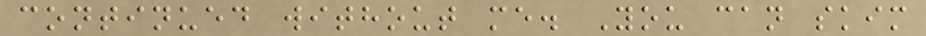continued without me. You can skim
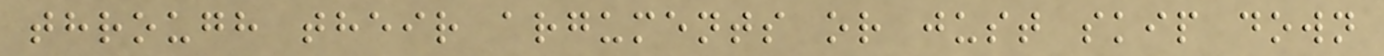through their arguments or just skip down
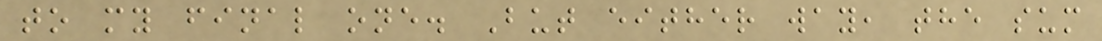to my final one. But either way, the sum
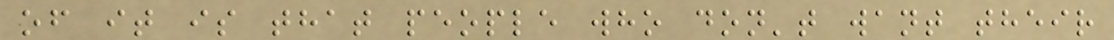of it is that people who don't want their
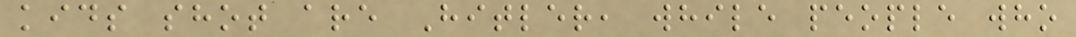kids shot are Hitler, while people who
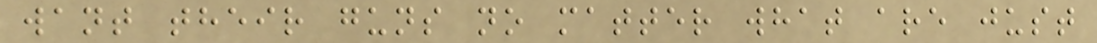want their guns no matter what are just
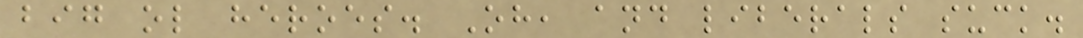big ol heroes. Oh, and liberals suck.
